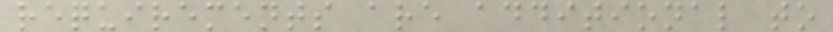requirements are additional to
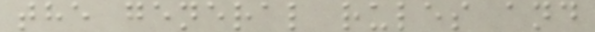the general rules and
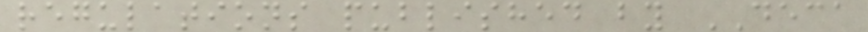regulations published by DECA
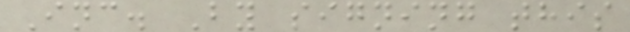Inc. By signing this
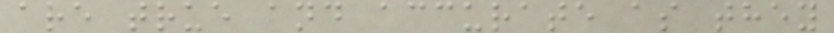are true and accurate as they
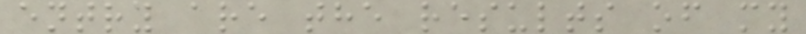entry are the results of my
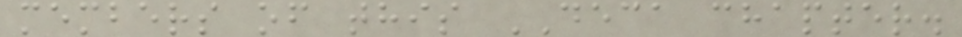members of this DECA chapter.
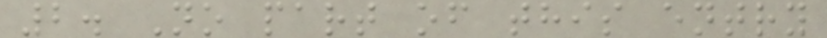2. No part of this entry
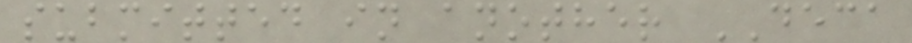submitted in another DECA
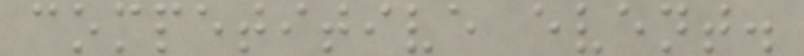competitive event.
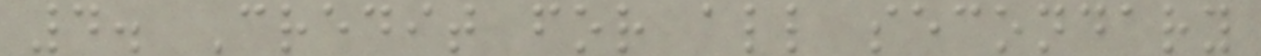4. Credit for all secondary
